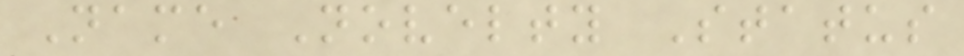Name Novelty Status
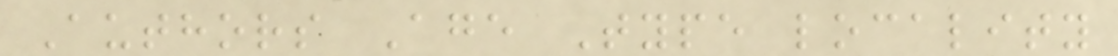Authors Age Type locality
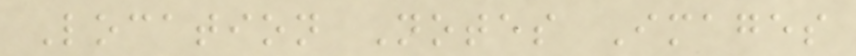Location Notes Images
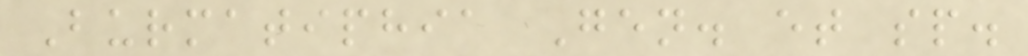Burmatiphia Gen. et sp.
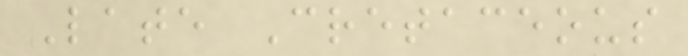Late Cretaceous
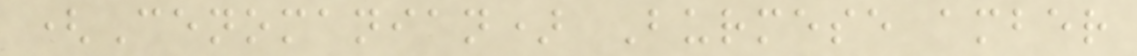(Cenomanian) Burmese amber
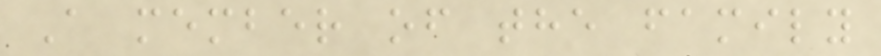A member of the family
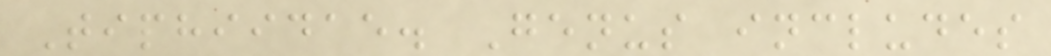Tiphiidae. Genus includes
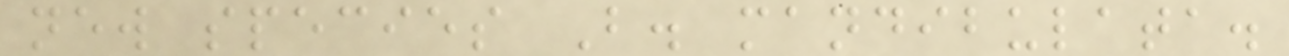new species B. mandibulata.
